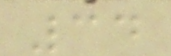34
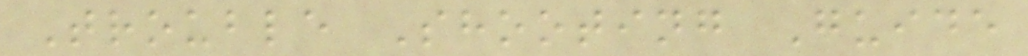Trouble Shooting Guide
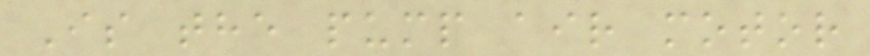Is the pump air motor
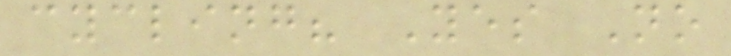cycling? Yes No
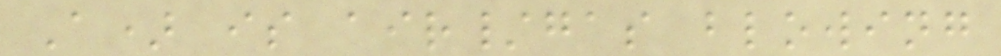A) is air/gas blowing
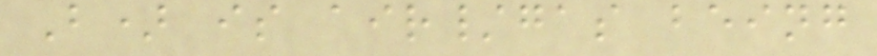B) is air/gas being
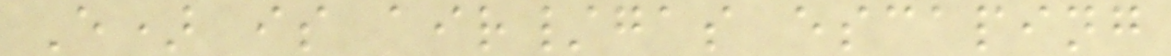E) is air/gas escaping
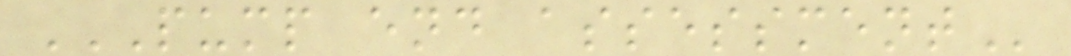PUMP END ASSESSMENT
